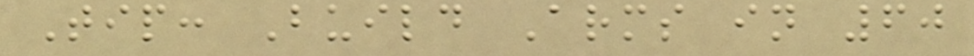Tip: Build Arms in 60
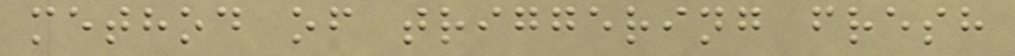method of triggering fresh
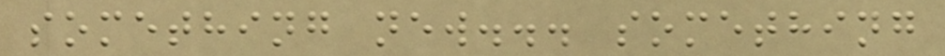something new... something
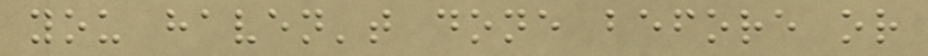you haven't done before or
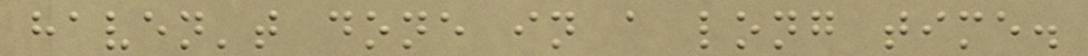haven't done in a long time.
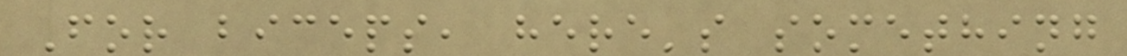For biceps, here's something
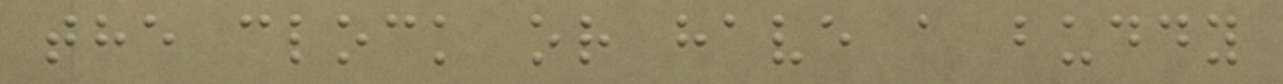the clock or have a buddy
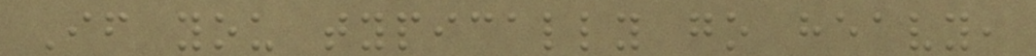If you typically go heavy,
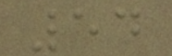54
